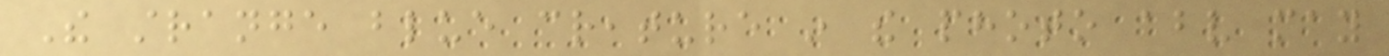The strange blue creature in the photo above may
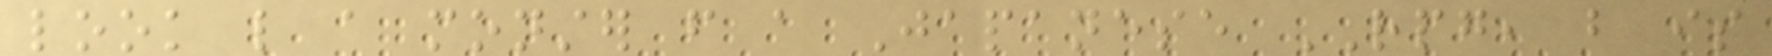look like a monster from a Japanese RPG, but is
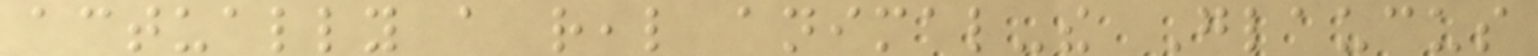actually a real animal-the Glaucus
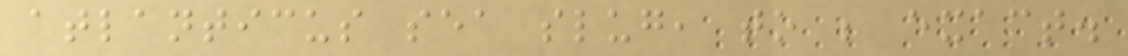atlanticus sea slug, to be exact.
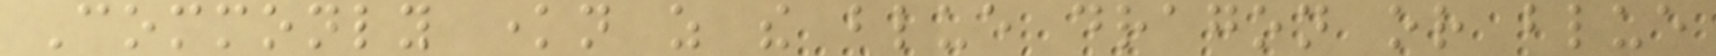Commonly known as the blue dragon or blue
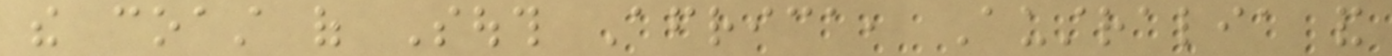the coast of South Africa, Australia and
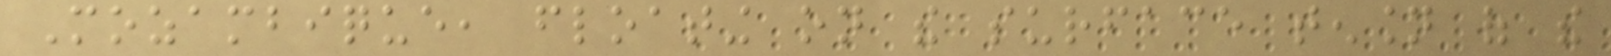Mozambique, floating on the surface tension of the
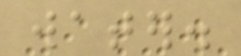water.
